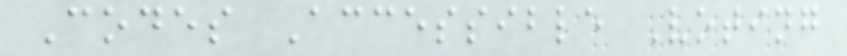Codes Accessible Voting
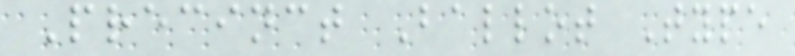Precinct Ballot Type
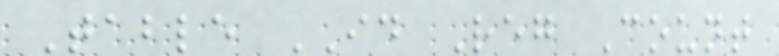Table ID Reg Count
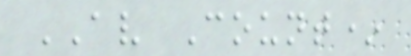AV Count*
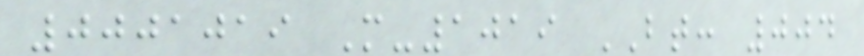0001019 M-1019 BT: 004
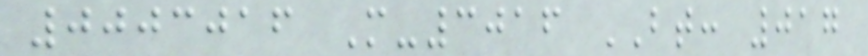0003016 M-3016 BT: 017
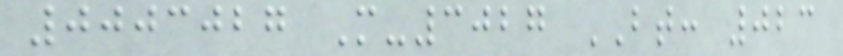0003027 M-3027 BT: 023
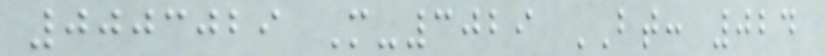0003029 M-3029 BT: 024
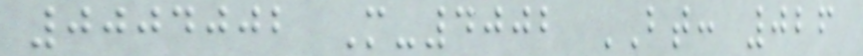0004002 M-4002 BT: 026
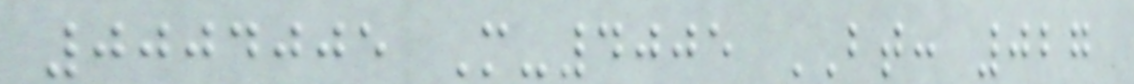0004005 M-4005 BT: 027
